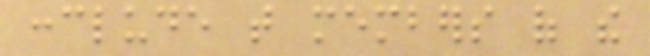conclude that members of the
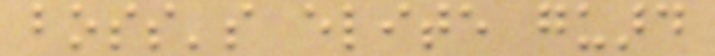boss's elite guard
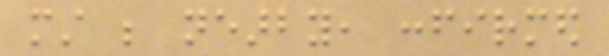must be nearby, confirmed
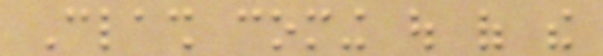Clash coming out of the
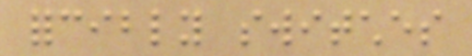forcibly switches
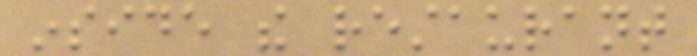inside the restaurant
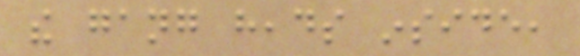the gang heads inside,
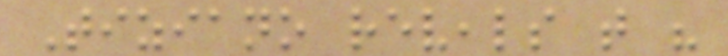Tiziano reveals that his
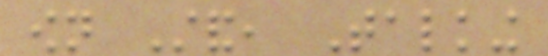own Stand, Talking
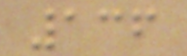136
